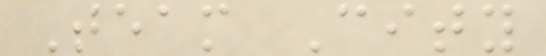Team City
